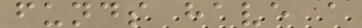funds have a
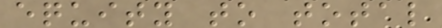equity to total
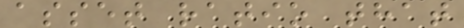asset ratio that
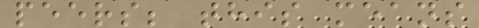peers; this means
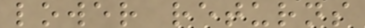lower returns
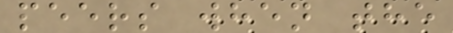peers when the
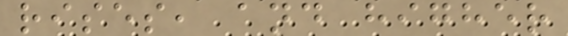rises, and higher
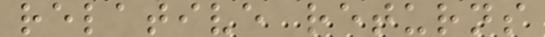relative returns
